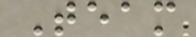Team
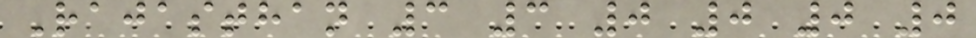Rajasthan 3 3 0 0 0 0
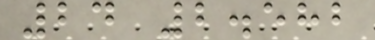24 2.582
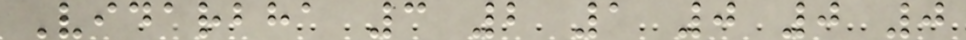Vidarbha 3 2 1 0 0 0
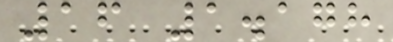16 1.178
